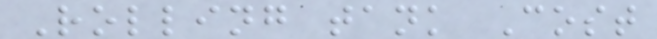Rolling tank Cost
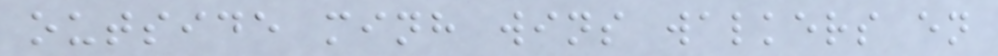outside minh wins walkers en
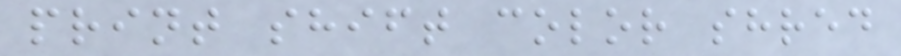print shift color shred
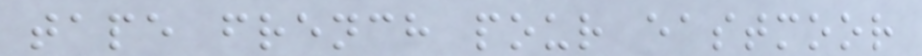tape french pour eastmoor
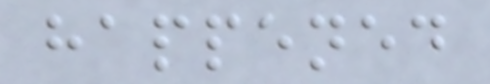happened
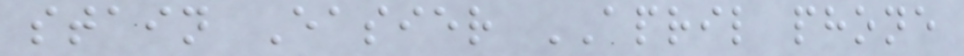stain Easier APRIL phone
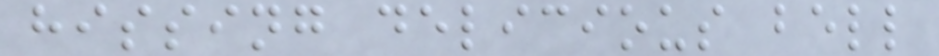hissing delicious bell
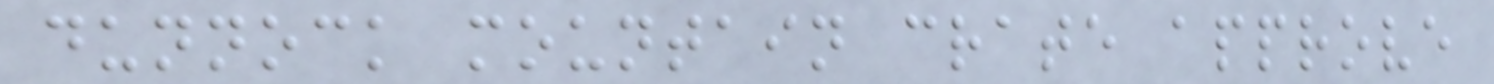dunnock mountain crate approve
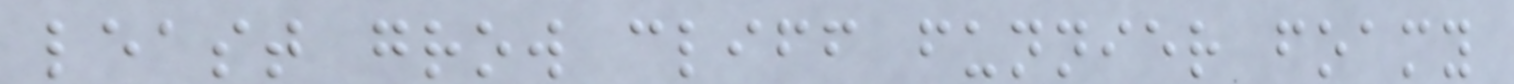least grow cliff funnier foamy
